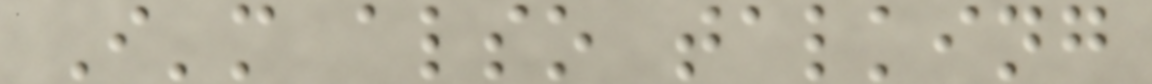I'm also talking
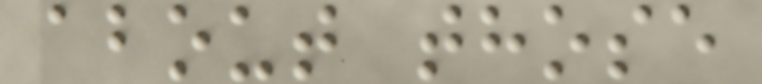about those
